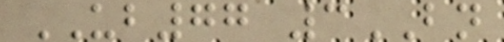UB77 3BN
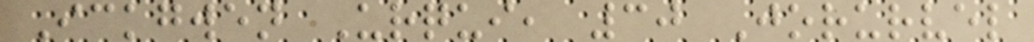Ickgwen Urqui, 30 Jorurvel
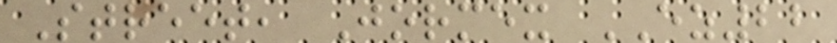Street, Jormex EZ22
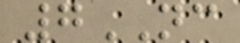7NC
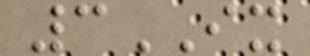3IX
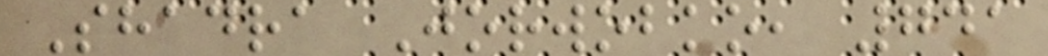Shadra Jorwobko, 741
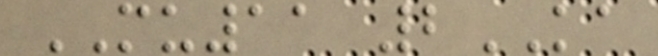MU11 2KA
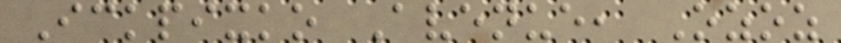Ickpixko Avenue, Ozoz
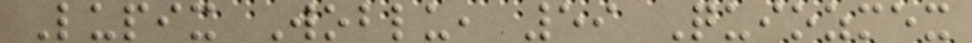Lupix Woblu, 59 Quiozmex
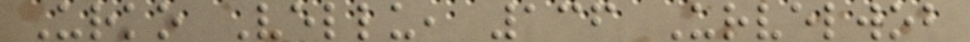Urko Vellu, 136 Urvelwob
